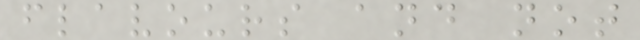flavours and not
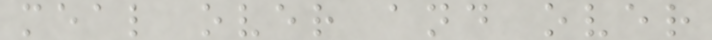meal over and over
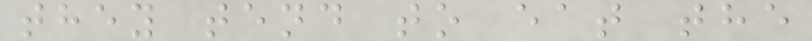they tend to eat the
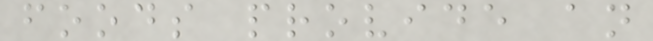foods provide an
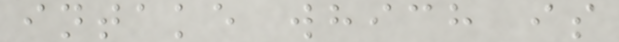intake which is
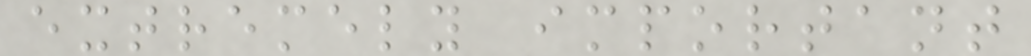extremely important
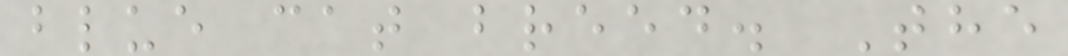blue cat breed. The
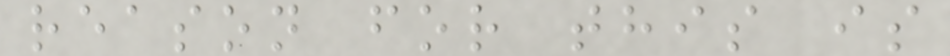reason for this is
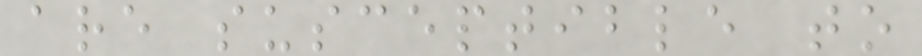are susceptible to
